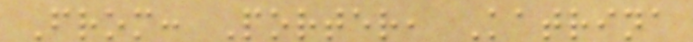From: Porter, Katrina
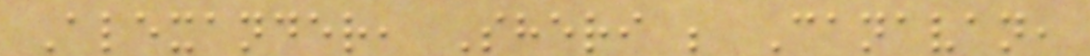Alexander, Sheri ; Canavan,
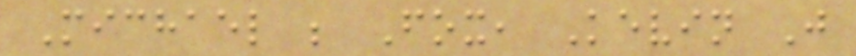Michael ; Fox, Kevin J
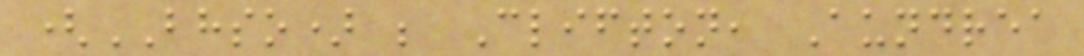(BHSO) ; Clifton, Aundrea
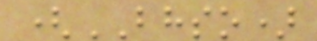(BHSO)
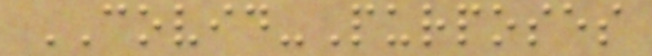COVID-Purposes
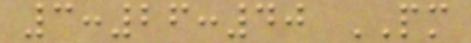3:26:40 PM
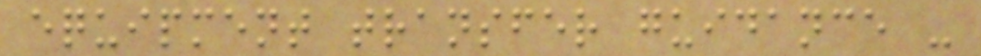equipment transfer guidance -
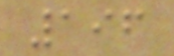196
